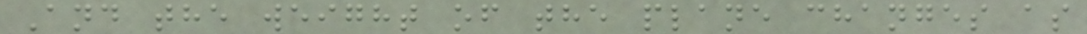And the weight of the plane changes as
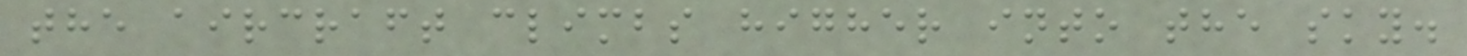the aircraft climbs higher into the sky.
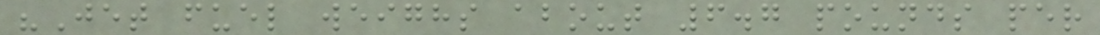"Jet fuel weighs about 6.7 pounds per
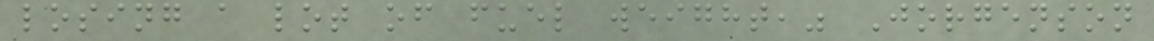losing a lot of fuel weight," Jorgenson
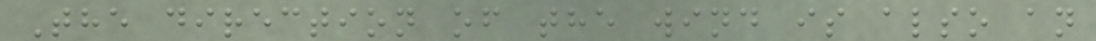The direction of the wind is also an
